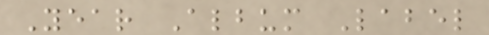Year Album Label
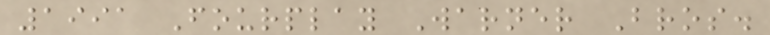1991 Fourplay Warner Bros.
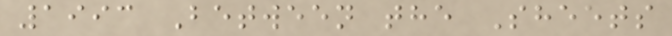1993 Between the Sheets
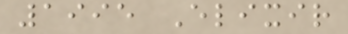1995 Elixir
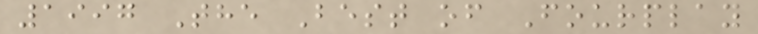1997 The Best of Fourplay
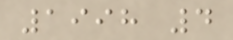1998 4
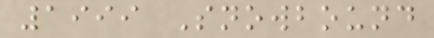1999 Snowbound
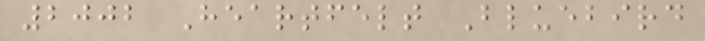2002 Heartfelt Bluebird
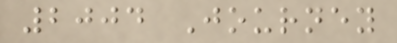2004 Journey
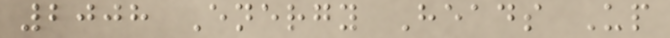2008 Energy Heads Up
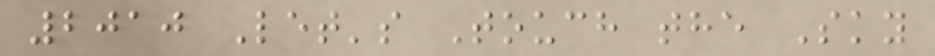2010 Let's Touch the Sky
